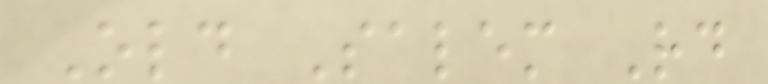Old Salem Rd
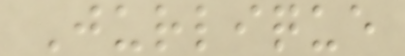Jurlique
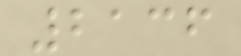2136
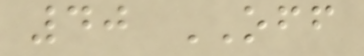40 OFF
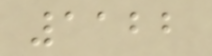1122
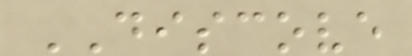DISCOVE
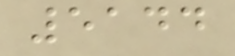5144
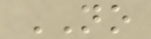NO
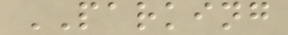PARKING
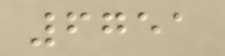6751
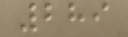289
